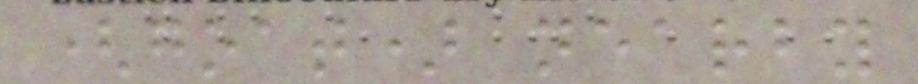(goat) nearby
